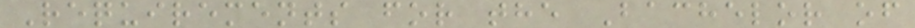Requirements for the Bachelor of
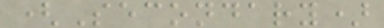(Secondary)
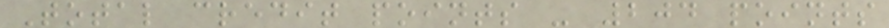Total credit points - 204 points
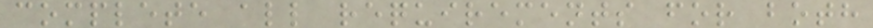complete all requirements for both
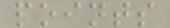points
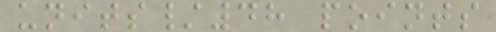units/48 points
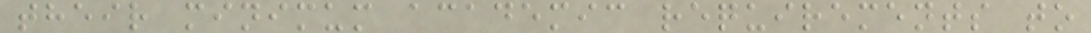their minimum academic requirements to
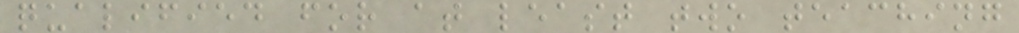qualified for at least two teaching
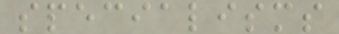specialisms
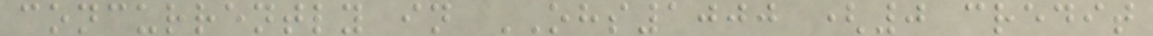concurrently in OHS1000 (0 credit
